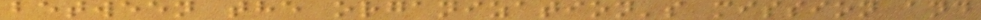between the organization's mission and
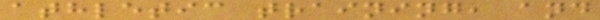athletic training, and
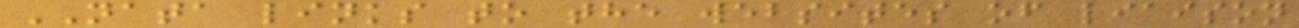NATA links to the websites of liaison
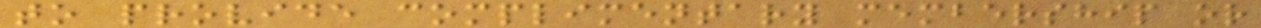to provide complimentary membership or
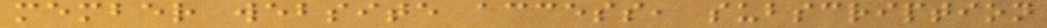member website access, subscription
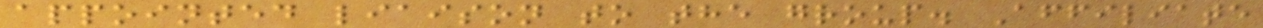appointed liaison to the group. Affiliate
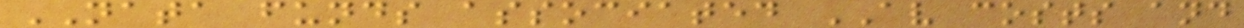NATA funds associated AV costs and
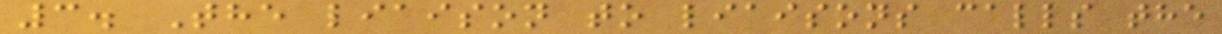3. The liaison to liaisons calls the
